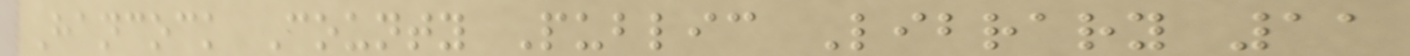Hancock County Public Library 11
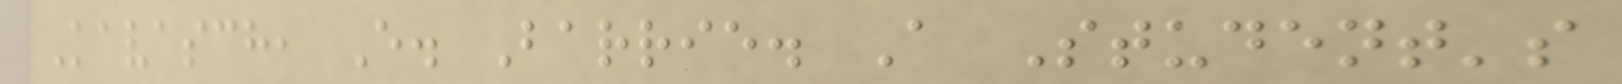Kavasch, E. Barrie. A Student's
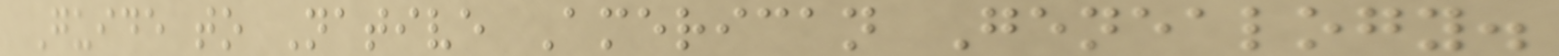Guide to Native American Genealogy.
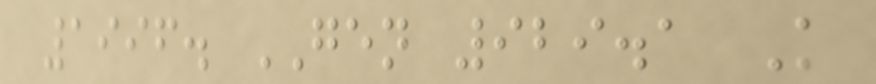1996. GEN 929.1 K
